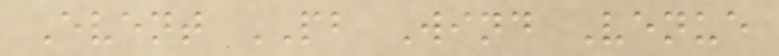Event PB Wind Venue
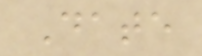Date
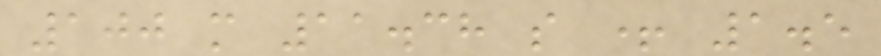100 m 11.38 s + 1.5
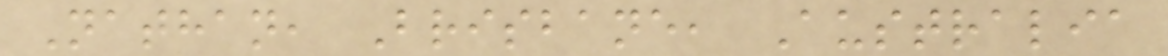Nathan, Brisbane, Australia
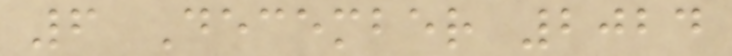6 December 2024
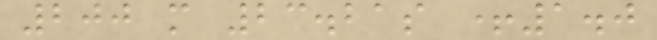200 m 23.21s +1.0
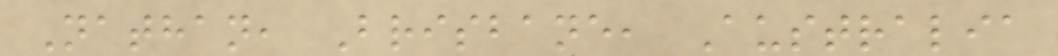Nathan, Brisbane, Australia
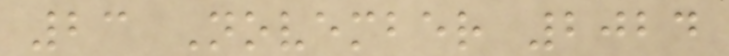23 November 2024
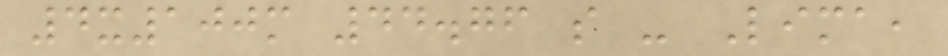4x100m 44.76 s - Lima,
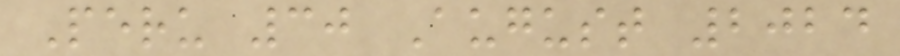Peru 30 August 2024
